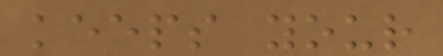keeps your
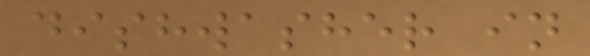dishwasher in
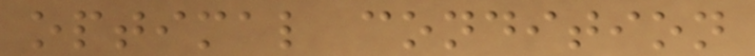optimal condition
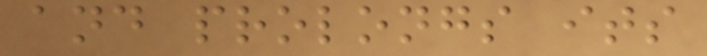and prolongs its
